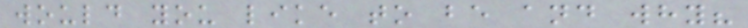would you like to be and why?
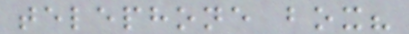telephone box?
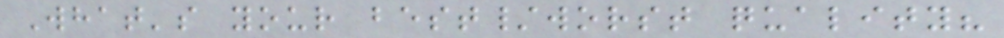What's your best/worst quality?
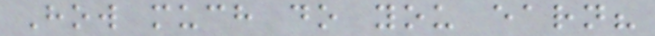How much do you earn?
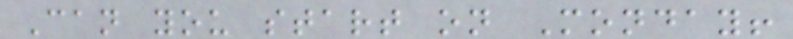Can you start on Monday!
